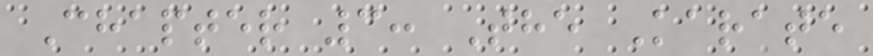Chapter 3: The Karate
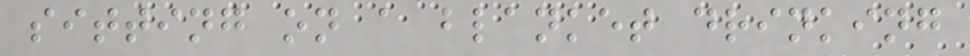sitting on a blanket drinking
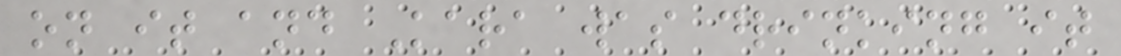on it and Kara was drinking it
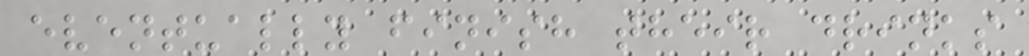eventually finish their drinks
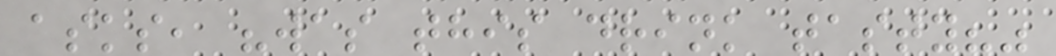asks, "was this drink tasty?"
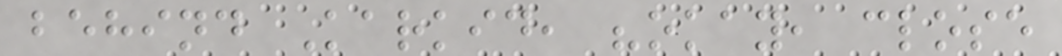behind Karkid, "okay, close
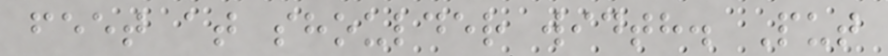feet at shoulder width. Put
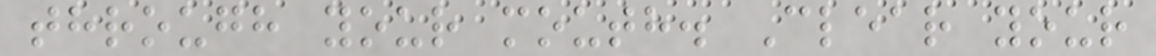through your mouth. Clear your
